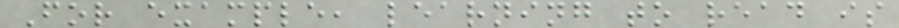For example, learning to read is
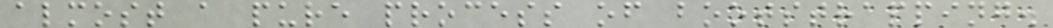almost a pure process of bootstrapping.
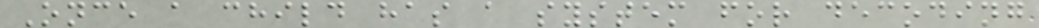Once a child has a system for decoding
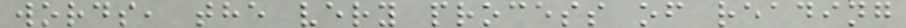words, the very process of reading
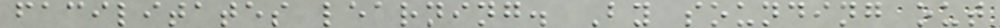facilitates learning. By sounding out
